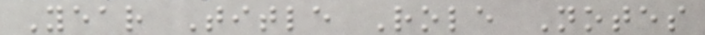Year Title Role Notes
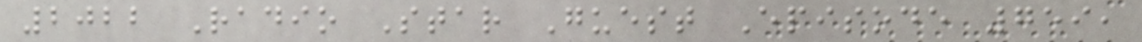2022 Radio Star Guest Episode 759,
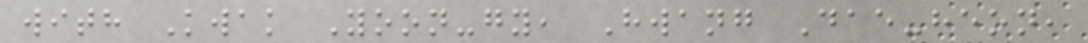with Kwak Yoon-gy, Hwang Dae-heon,
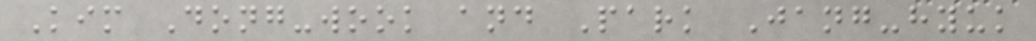Kim Dong-wook and Park Jang-hyuk
